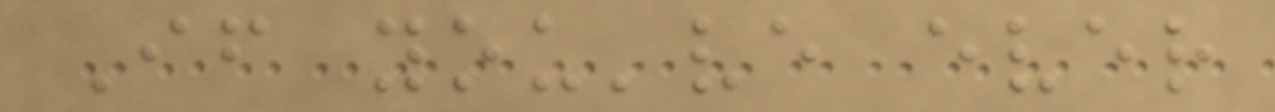If you've ever
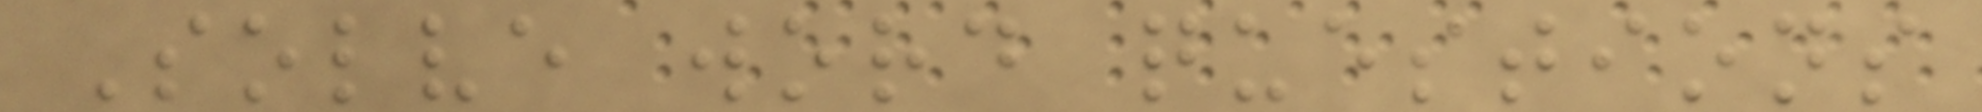Solve word questions
